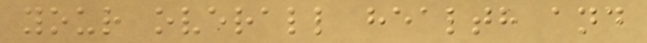your overall health and
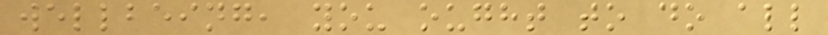wellbeing, you ought to do all
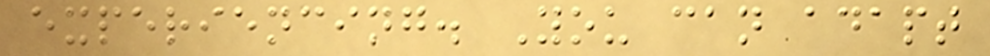experiencing. You can adapt
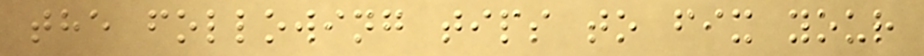the following tips to fix your
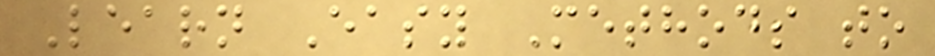Learn Easy Methods to
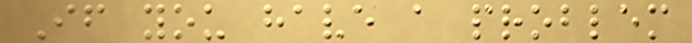If you have a problem
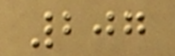207
